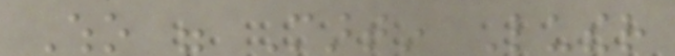Who were Martin Luther
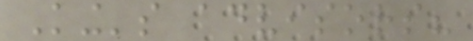King's advisors?
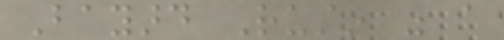Bayard Rustin was a
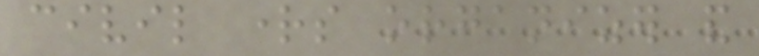civil rights organizer and
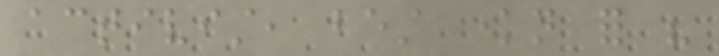activist, best known for his
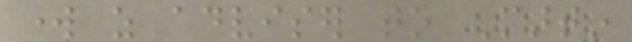work as adviser to Martin
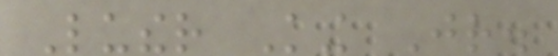Luther King Jr.
